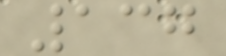137
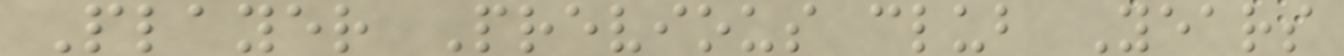Player Previous club Years
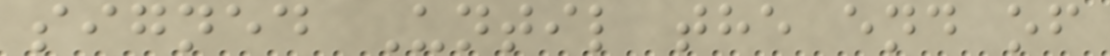signed Until the end of
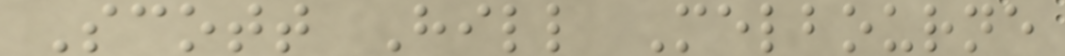Scott Hill Melbourne
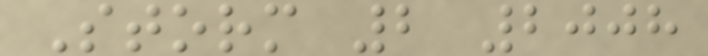Storm 2 2008
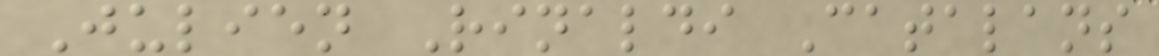Julien Rinaldi Catalans
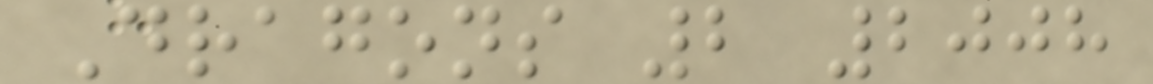Dragons 2 2008
